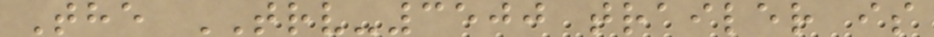The TRV-3500 trailer is
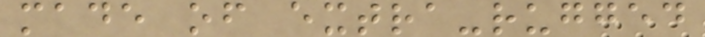made of extra-rugged
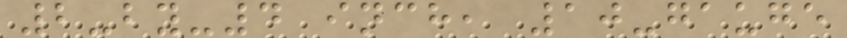2-by-4 inch, 10-gauge
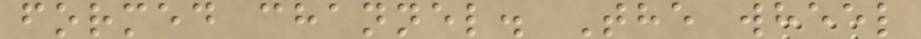formed channel. The wheel
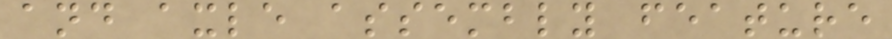and axle assembly feature
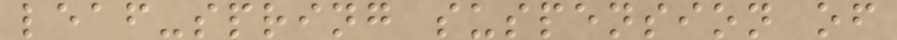leaf-spring suspension of
